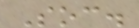Soc.
